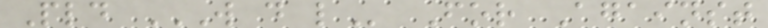Pld W D L For Against
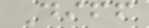Diff
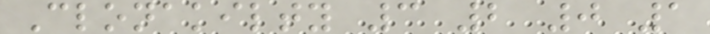Clonakilty 3 2 0 1
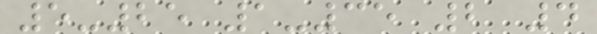5-25 1-35 2 4
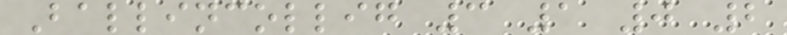Ballincollig 3 1 0 2
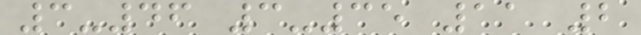3-46 3-35 11 2
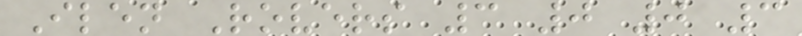Ilen Rovers 3 0 0 3
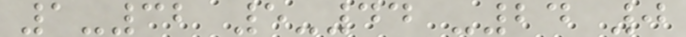1-32 5-44 -24 0
